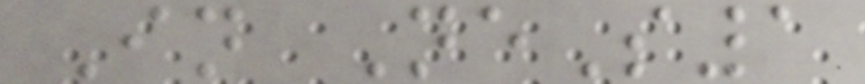In NeS1
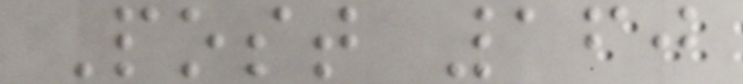Post 160
